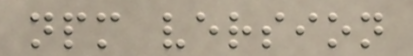npm version
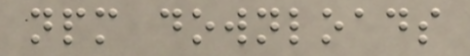npm downloads
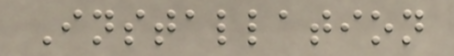Installation
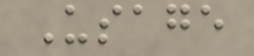Usage
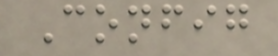Config
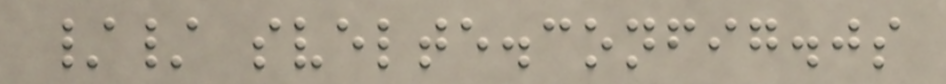// svelte.config.js
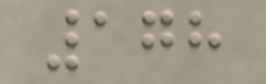178
